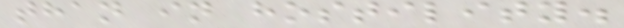than in hostility.
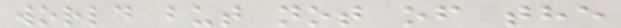world but not of the
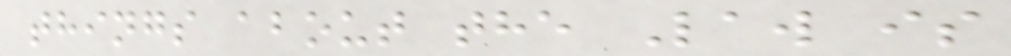things about the Law is
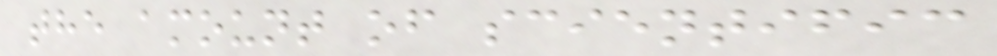the amount of scientific
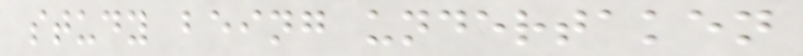study being undertaken
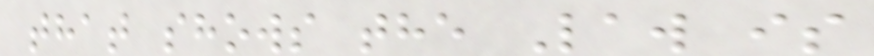that shows the Law is
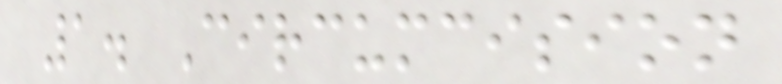1. Circumcision
